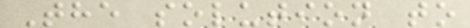The solution to
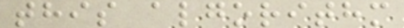this algorithm
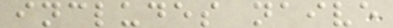includes naive
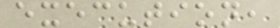execution,
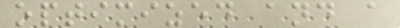optimized and a
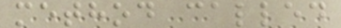method called
